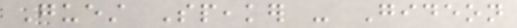Guest Speaker - Gideon
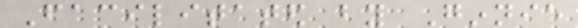Facilitated by Ginnie
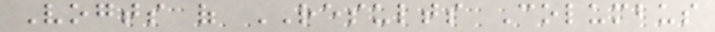Vogts of RESULTS Columbus
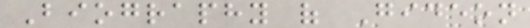Biography of Gideon
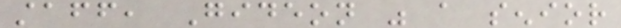staff, Gideon was a senior
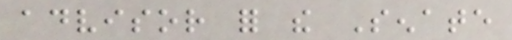advisor for the Senate
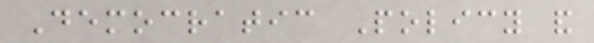Democratic Policy and
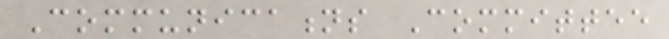Communications Committee
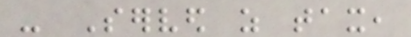- Served as tax,
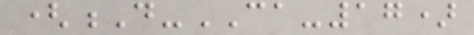(D-CA-17)
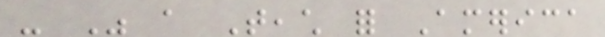- Was a Teach for America
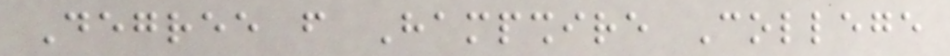Degree from Hampshire College
